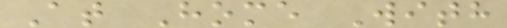At Home With
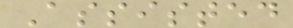Assisted
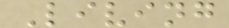Living
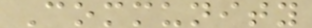Community
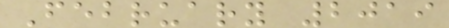February 2019
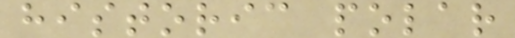historic polar
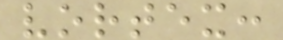vortex:
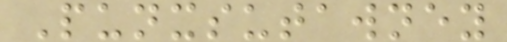Punxsutawney
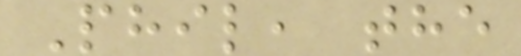Phil, the
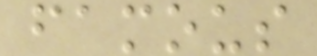famous
